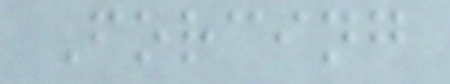Forcing
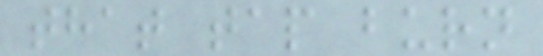that tap burn
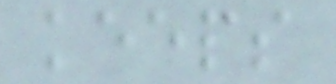keeps
